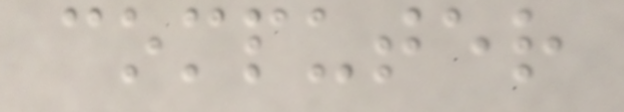computer
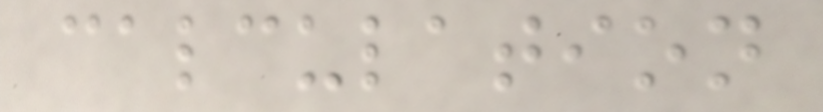calculation
